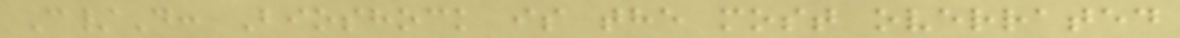C/D: Bioshock is the most overrated
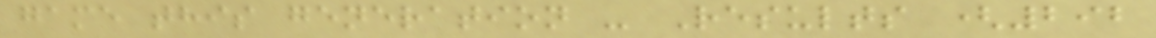game this generation - Results (292
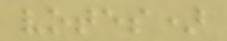votes)
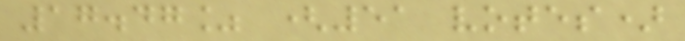17.47% (51 votes)
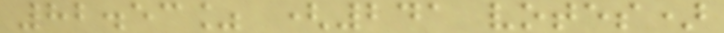82.53% (241 votes)
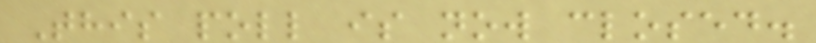This poll is now closed.
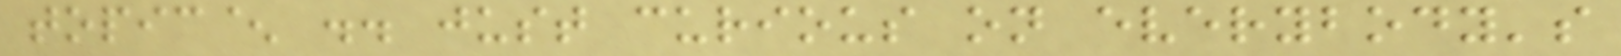topic^ .. just curious on everybody's
